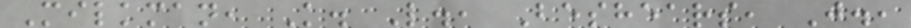Milkman, K. L., Beshears, J.,
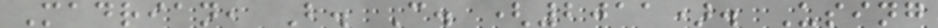Madrian, B. C. (2011). Using
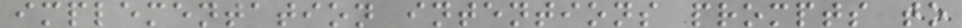implementation intentions prompts to
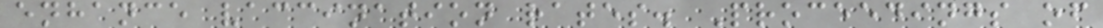enhance vaccination rates. Proceedings of
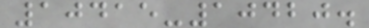10415-10420.
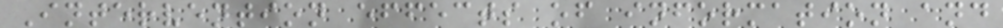Intervention effects of information and
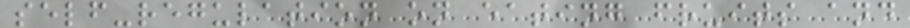self-regulation on eating fruits and
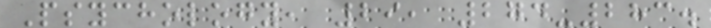Psychology, 29, 274-283.
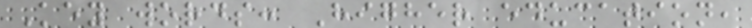Key words: Higher education,
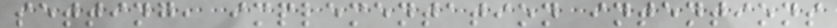setting, implementation intentions
